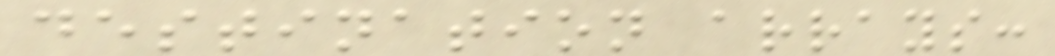destination arrays:
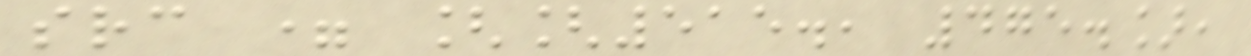src = [[515., 475.],
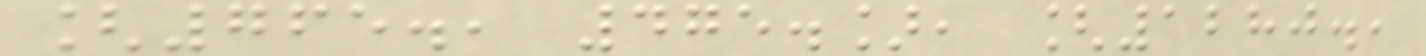[765., 475.], [1280.,
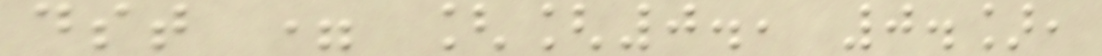dst = [[0., 0.],
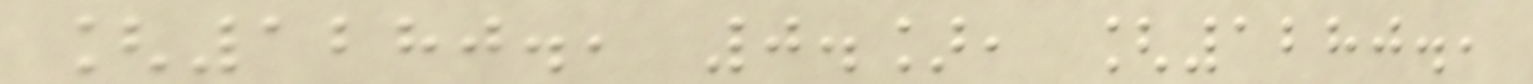[1280., 0.], [1280.,
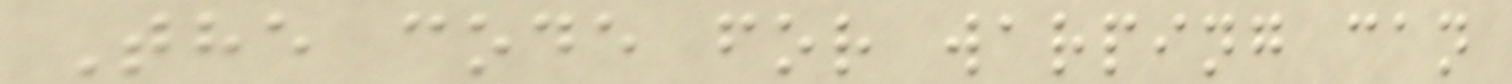The code for warping can
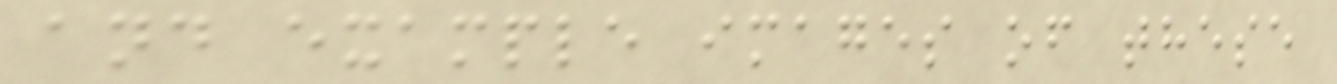and example images of these
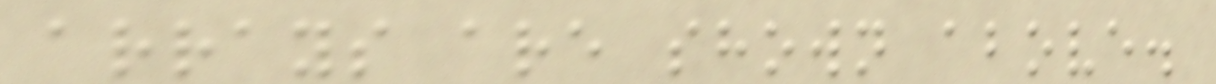arrays are shown above.
